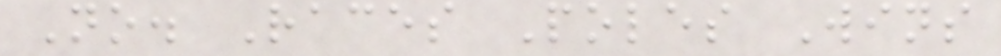No. Races Poles Wins
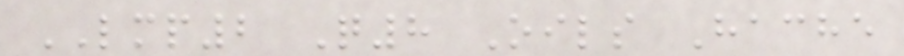LMP2 Q8 Oils Hache
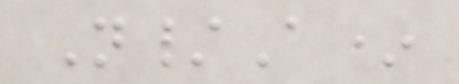N/A*
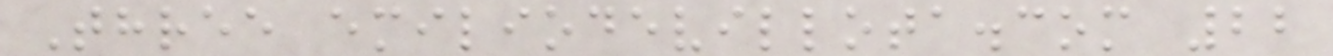Three emiliodevillota.com 22
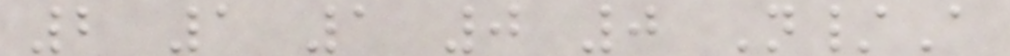2 1 1 0 0 N/A
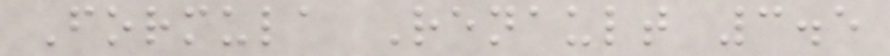Formula Renault 3.5
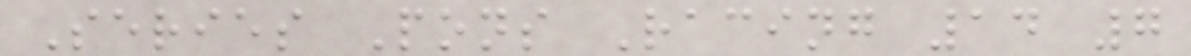Series Pons Racing 14 7
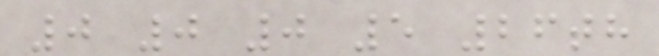0 0 0 5 26th
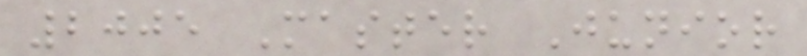2005 Master Junior
